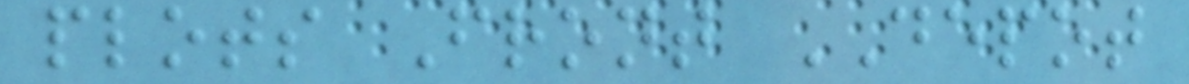plots Front DEPOT
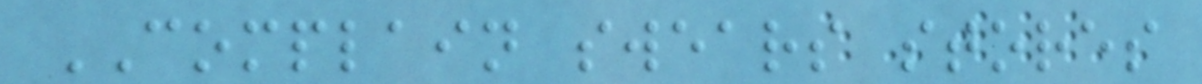COMPLAIN swears stores
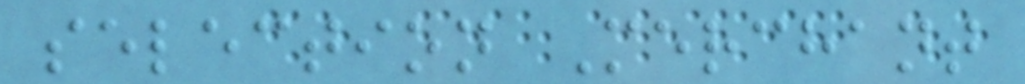selection Merchant
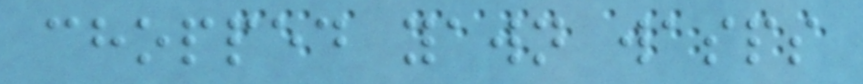chopped yawn wasps
